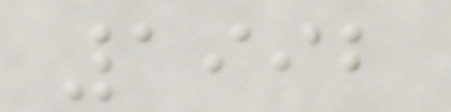1992
